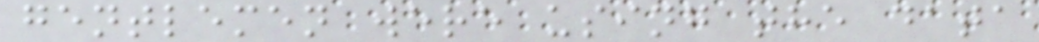gentlemen were using the data
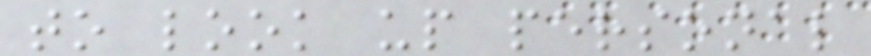to look up personal
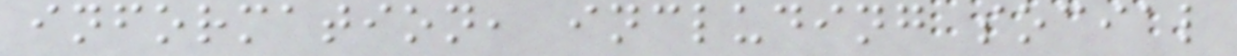information, including social
